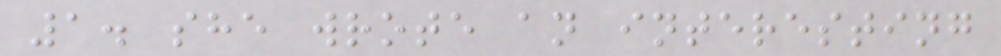1. she wrote an interesting
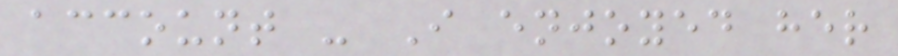account - I enjoyed her
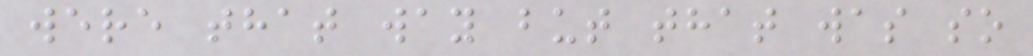were that way but that was so
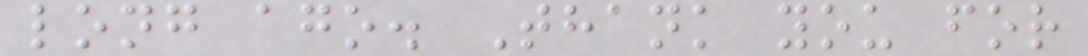long ago. Thank you for
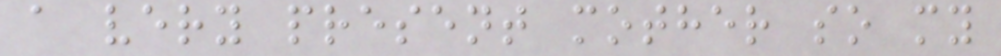a very present mother so my
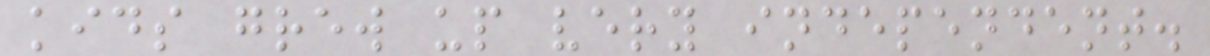kids grew up very independent.
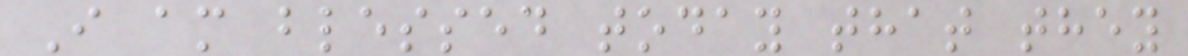I am blessed today that they
